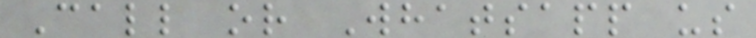Call or Whatsapp us
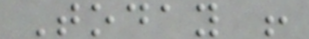Today !
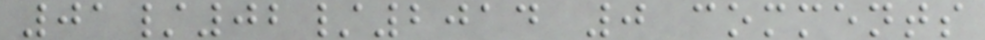01/02/2014 0 comments
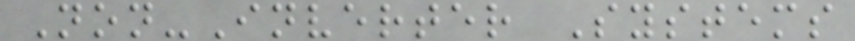Non-Inverter Systems
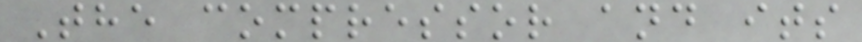The compressor and its
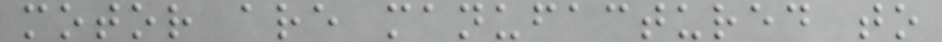motor are manufactured to
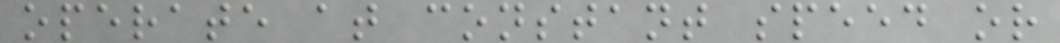operate at constant speed or
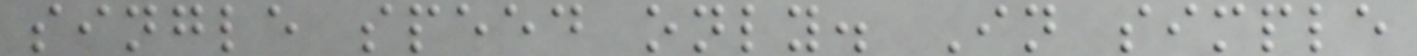single speed only. In simple
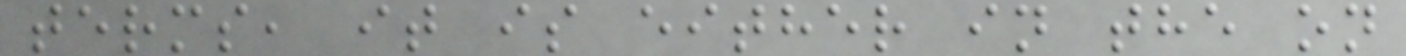terms, it is either in the on
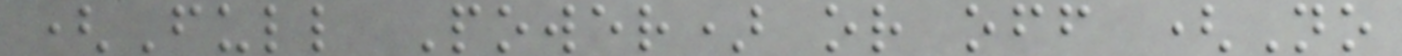(Full Power) or off (No
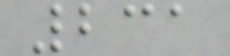231
